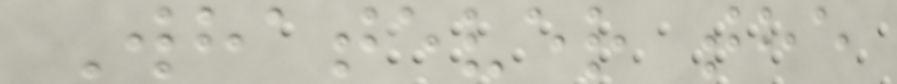Whatever the
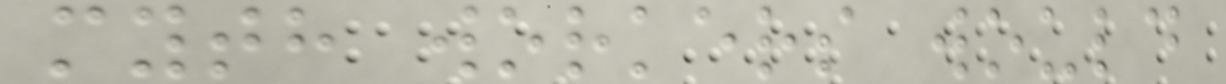myth workers would
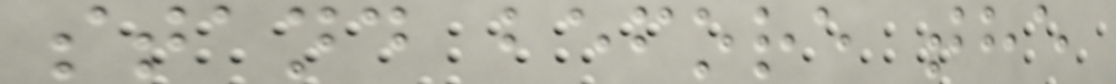stand before the
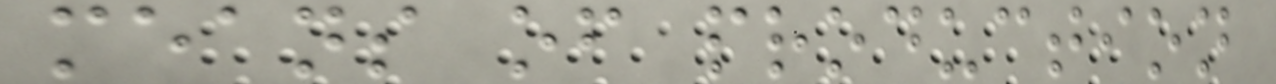means of production
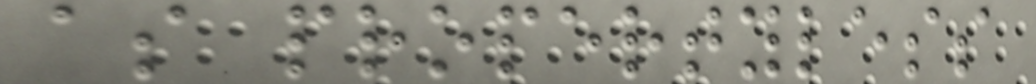as propertyless
